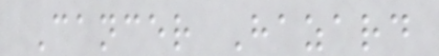Cancer Hazard
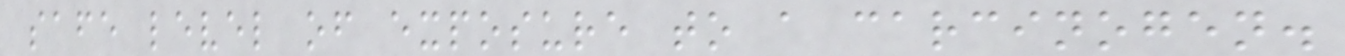safe level of exposure to a carcinogen.
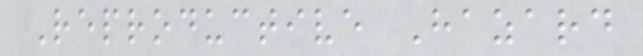Reproductive Hazard
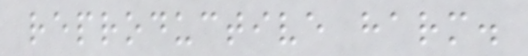reproductive harm.
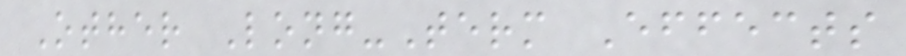Other Long-Term Effects
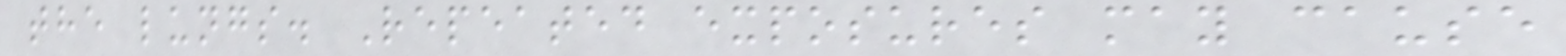the lungs. Repeated exposures may cause
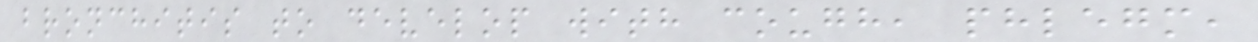bronchitis to develop with cough, phlegm,
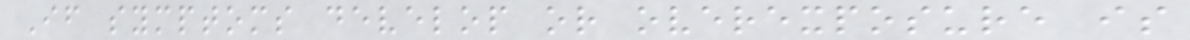If symptoms develop or overexposure is
